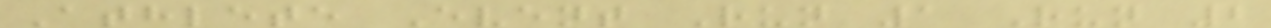Athlete Event Run 1 Run 2
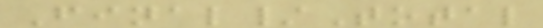Final/Total
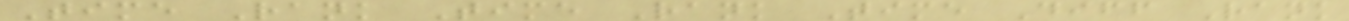Time Rank Time Rank Time Diff Rank
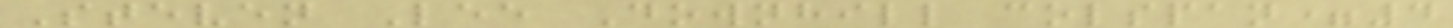Steven Lee Downhill colspan=4
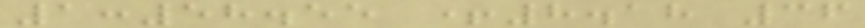1:58.55 +8.18 36
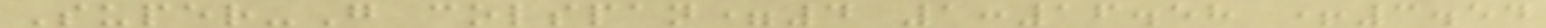Super-G colspan=4 1:16.58 +3.54
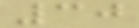30
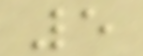5
